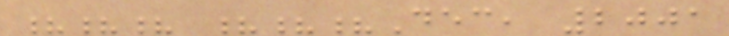??? ???Dec, 2001
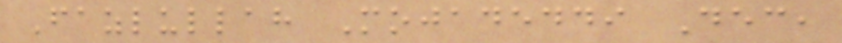Fazlullah Mojadeddi Dec,
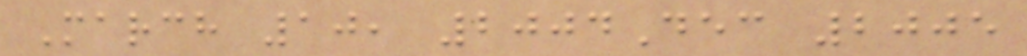March 10, 2004Dec 2005
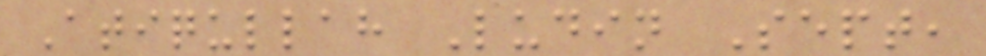Atiqullah Ludin Sept,
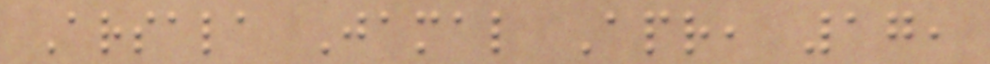Arsala Jamal Apr, 17,
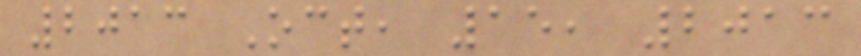2013 Oct, 15, 2013
